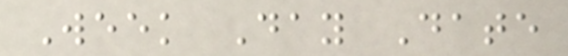Week Day Date
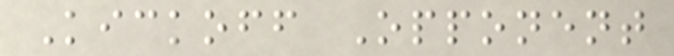Kickoff Opponent
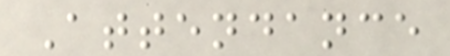Attendance
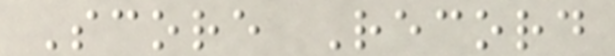Score Record
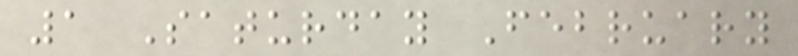1 Saturday February
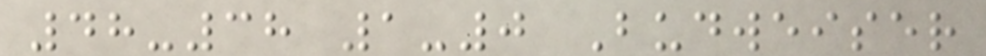48-38 1-0 Budweiser
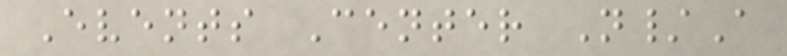Events Center N/A
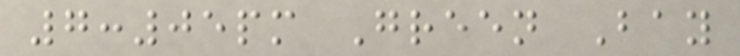7:05pm Green Bay
